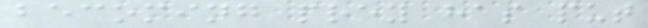becoming prey has put
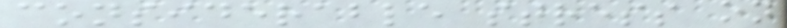considerable stress on
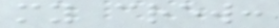my crew:
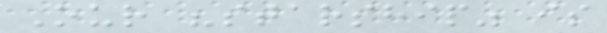Our "starship" is
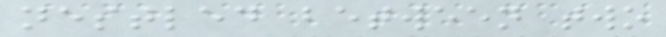nestled between two
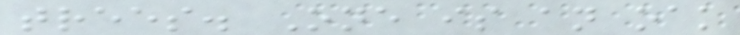trees. One is an oak
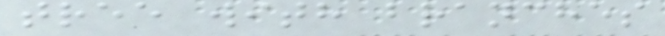tree with branches
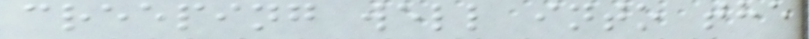creeping well into the
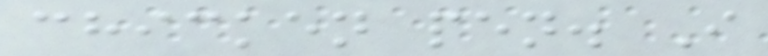chicken pen. I
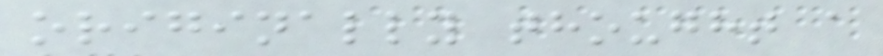originally thought a
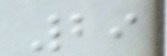29
